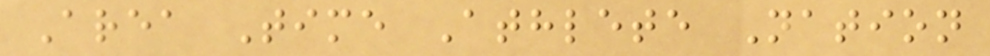Area Time Athlete Nation
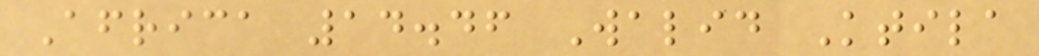Africa 14.46 Walid Ktila
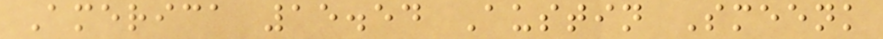America 15.54 Austin Smeenk
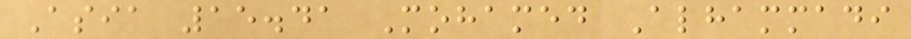Asia 15.41 Mohamed Alhammadi
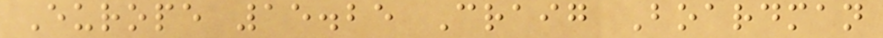Europe 15.25 Craig Boardman
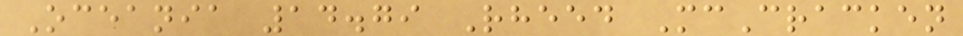Oceania 14.79 Rheed McCracken
